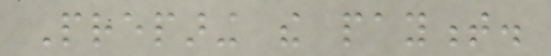Preparing the payment.
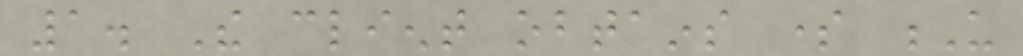1. The client obtains some U
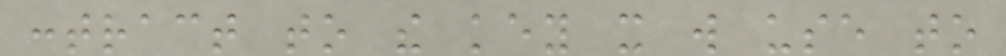contract to the key it will use to
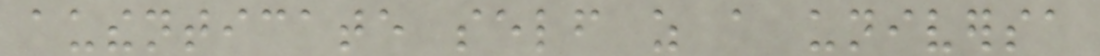authenticate self as a universa
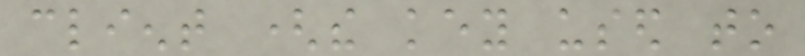client (the key used to
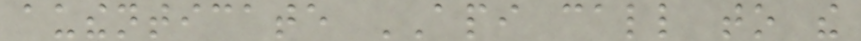authenticate API call to the
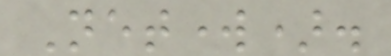Network).
